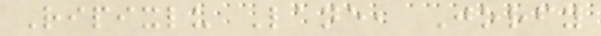Ripixlu Lane, Jorfy
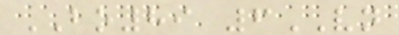BO89 6VN
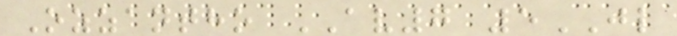Ozzantho AV7 5JL
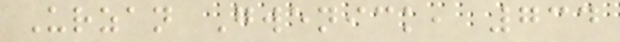Urzan Gwenick, 734
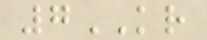7KR
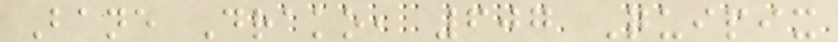Bane Drako, 607 Quipix
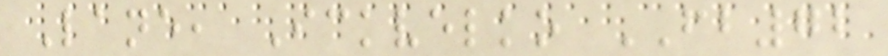Lane, Ickvelko FB72
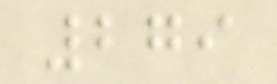279
